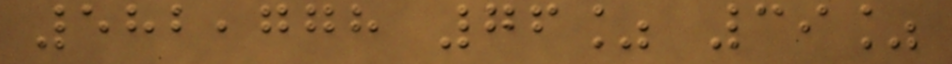582,778 76% 39%
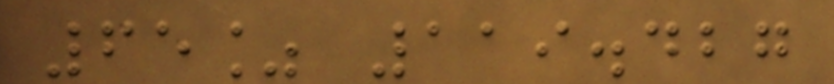65% 119.427
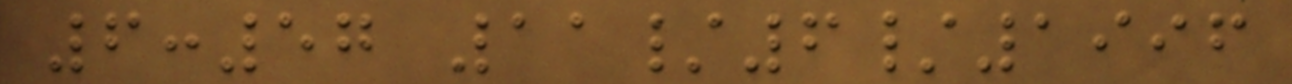6:57 11/6/1996
